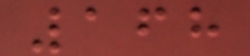168
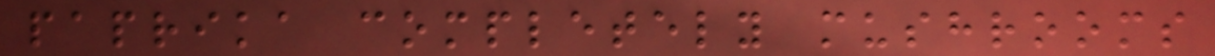paprika completely mushrooms
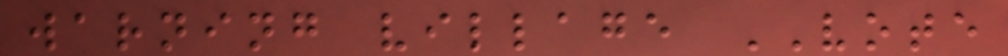warning village VOTE
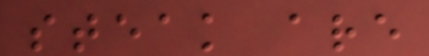steak are
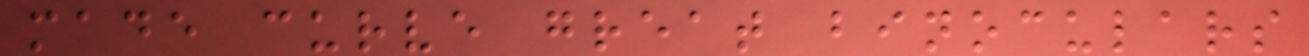made curve great binoculars
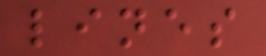lines
